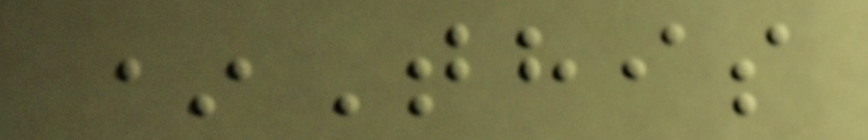*This
